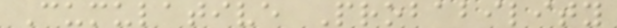Cumulative Probability
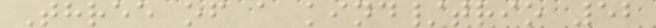Three of a kind/trio 52
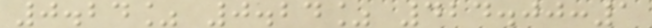0.24% 0.24% 424.00:1
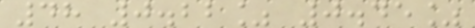48 0.22% 0.45%
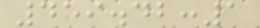459.42:1
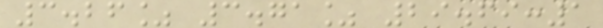3.26% 3.71% 29.69:1
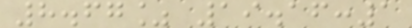8.67% 19.16:1
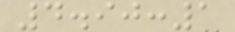4.90:1
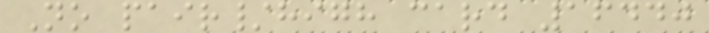No pair/high card 16440
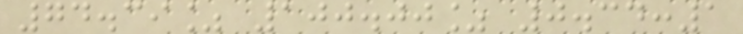74.39% 100.00% 0.34:1
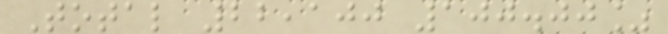Total 22,100 100.00%
